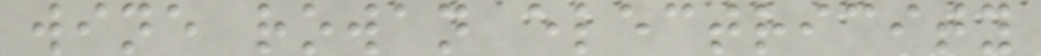wine rowan electricity
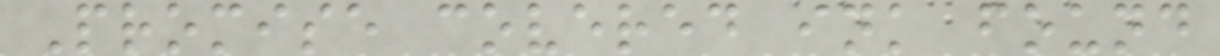Promise covered ink found
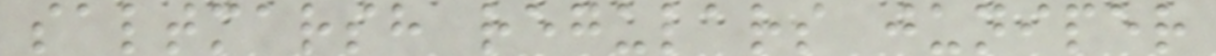saltmarsh regulars juniper
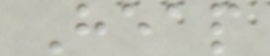Heap
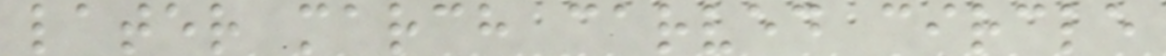later march carved circle
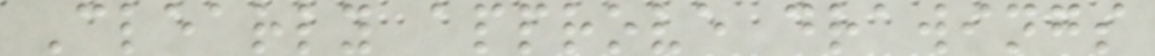Clearly approve drawings
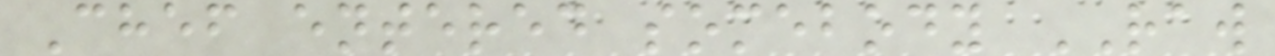Chef entered somebody RAW
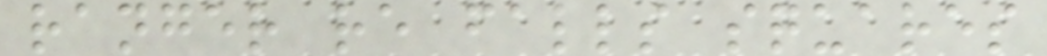ranger re falls squares
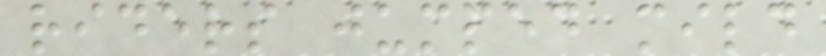riders jumped mild
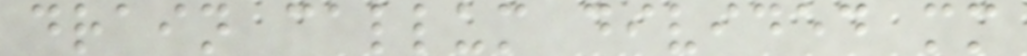drain callum divided mm
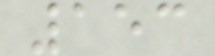153
